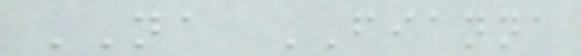NA FIANNA
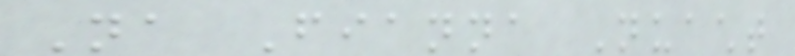Na Fianna Nuacht
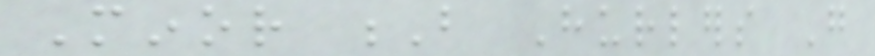Minor B Hurlers Go
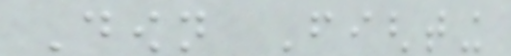Down Fighting
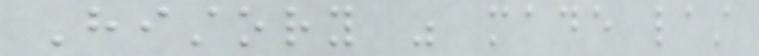History was made last
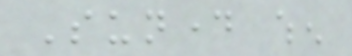Sunday when
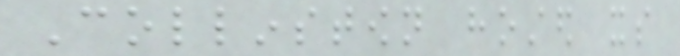Collinstown hosted its
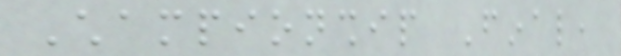Championship Final,
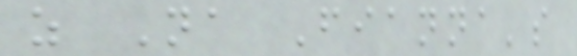as Na Fianna's
